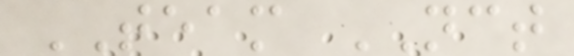TEAM NCT
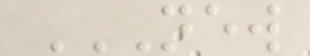NEW
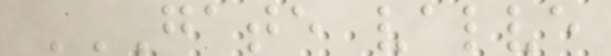GATE VALVE
